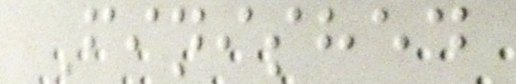Finished
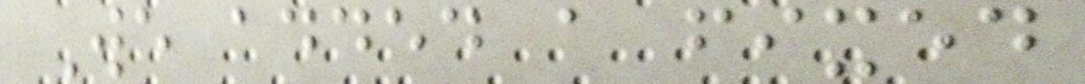We added a fixed
